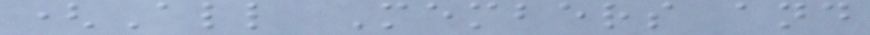(All Members and
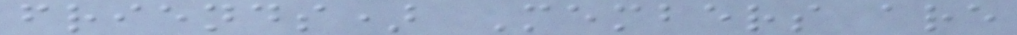friends) Members are
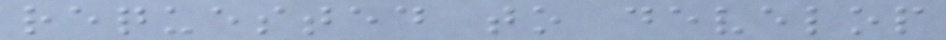requested to develop
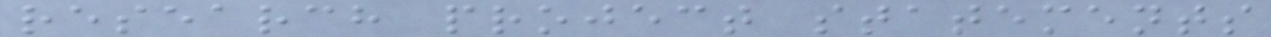research project statements
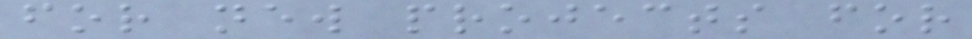for new projects for
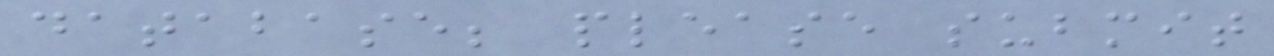database; please submit
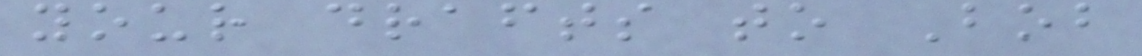your drafts to Bob
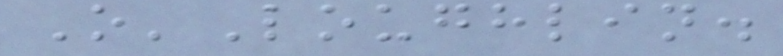O'Loughlin.
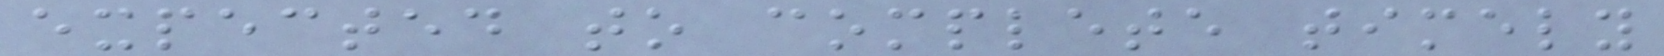expected to complete timely
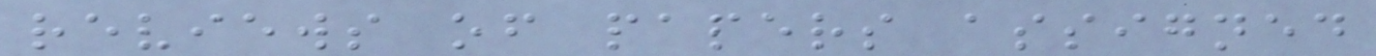reviews of papers assigned
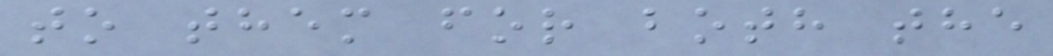to them for both the
